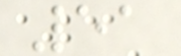51
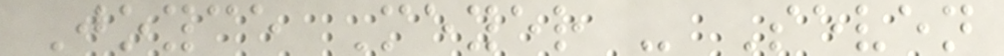Joyce Meyer - Seven
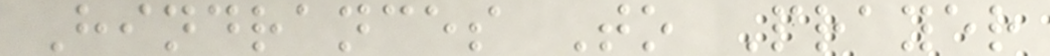Hindrances To Prayer
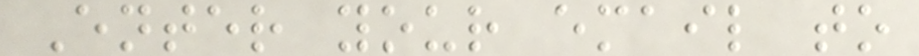Enter your email to
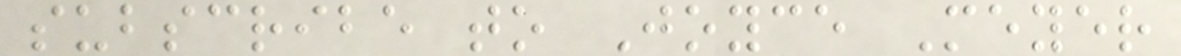subscribe to Joyce Meyer
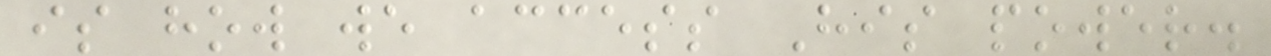is how we access His power.
